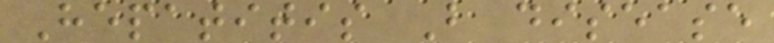Hepatitis B disease
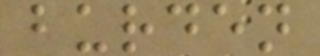burden
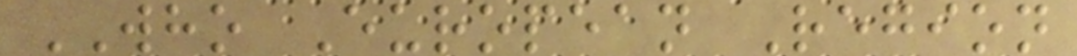WHO European Region
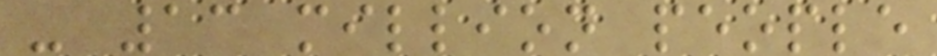- 13 million people
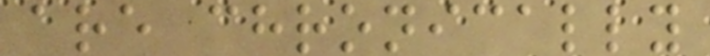are chronically
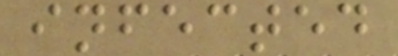infected
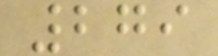279
